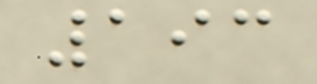193
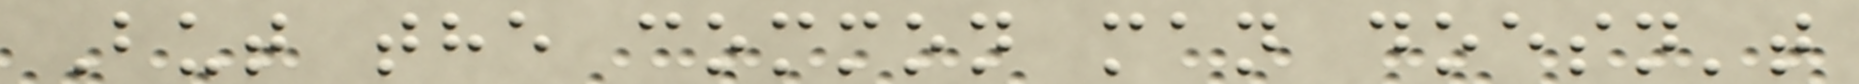But the common man doesn't
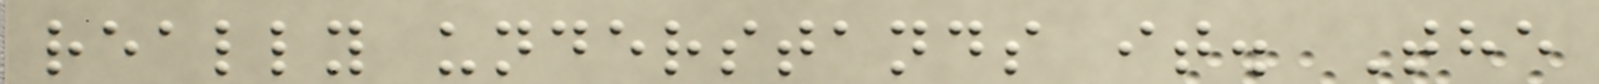really understands it. The
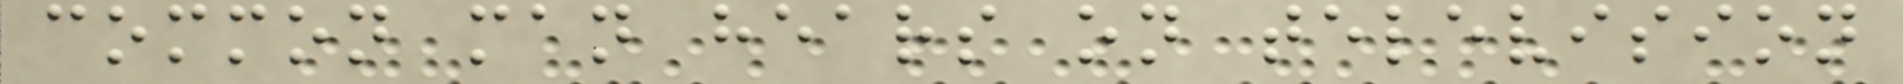common man hears on television
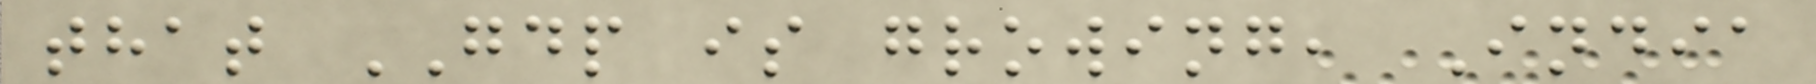that GDP is growing, India
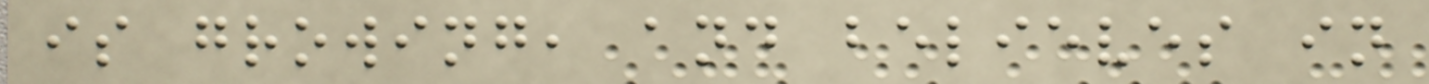is growing, and believes in
